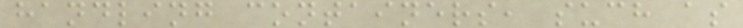handling containers, such as
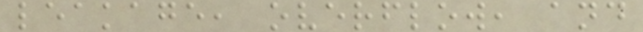leakage, overflow, and
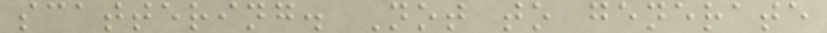scattering. Not to generate
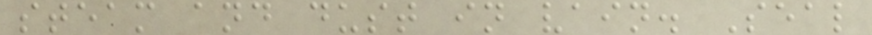steam and dust in vain. Seal
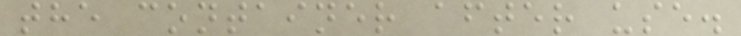the container after use.
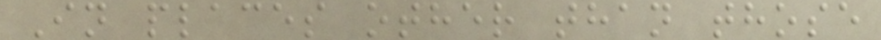In places other than those
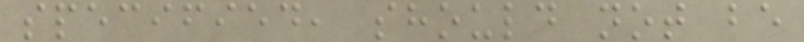specified, should not be
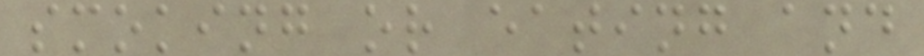smoking or eating and
